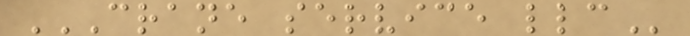CRANE SERVICE LLC
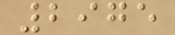2975
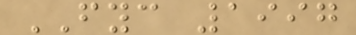FYC 1997
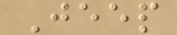Jeep
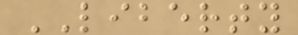LIBERTY
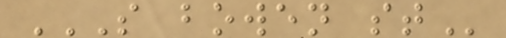S BOWEN ST
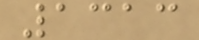1313
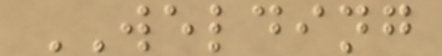WELDING
